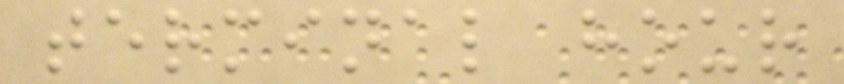terminal hour
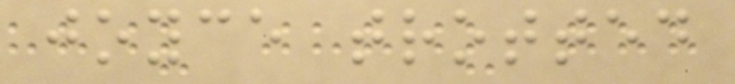joyce trotted
